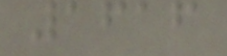1616
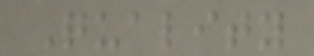Quality
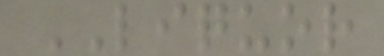LIQUOR
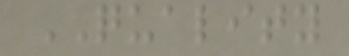QUALITY
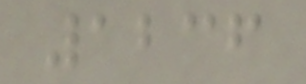1236
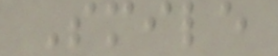Smile
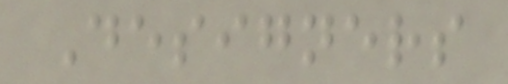Designers
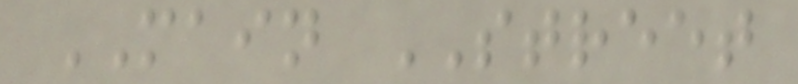MAIN STREET
